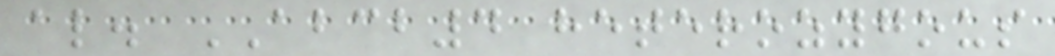al. ABCB4 heterozygous
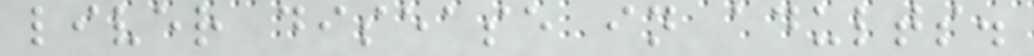liver disease in adults.
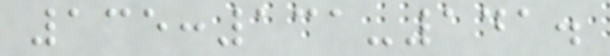135:131-141.
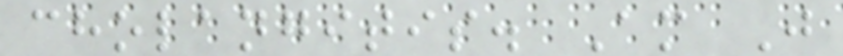cholangitis. Am J
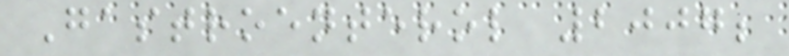Gastroenterol 2007;
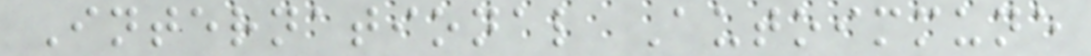International Autoimmune
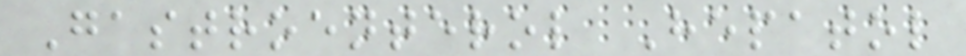Gastroenterol Hepatol
